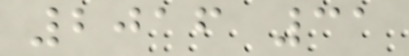2016 31
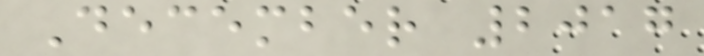December 2017
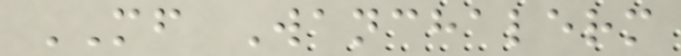MF Wanchalerm
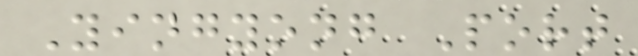Yingyong Port
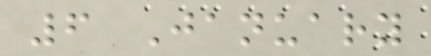6 January
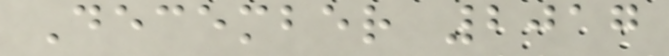December 2017
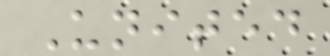United
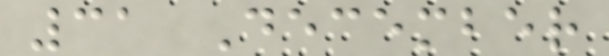31 December
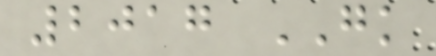2017 GK
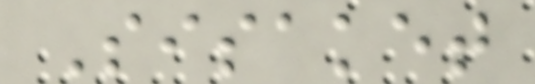Sisaket
